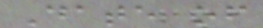Date of
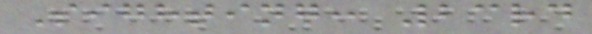Sighting: 23rd
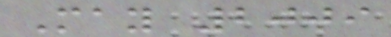May 2009
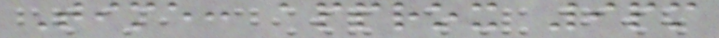Time: approx 9pm
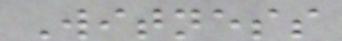Witness
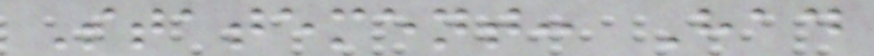Statement: Had
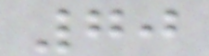70
